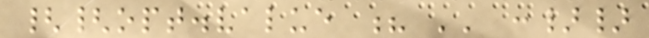{{opt.value ? '' :}}
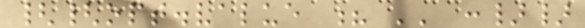{{opt.value ? '' :}}
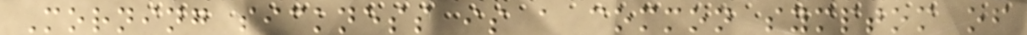Morning sickness is a common symptom of
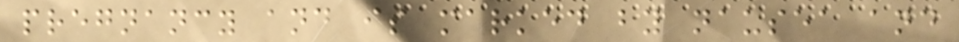pregnancy and is marked by nausea and
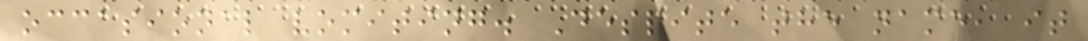occasional vomiting. Despite the name, it
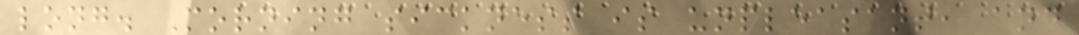long. Morning sickness is unpleasant, and
